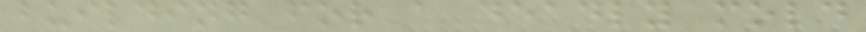building for a deadly mold
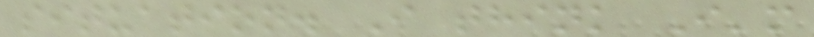situation. I think I'm
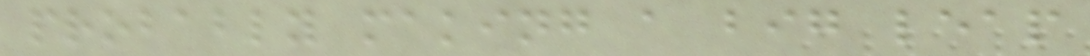probably making a big leap
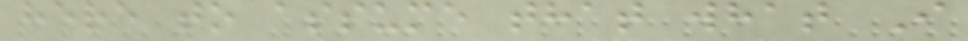here to assume that what I
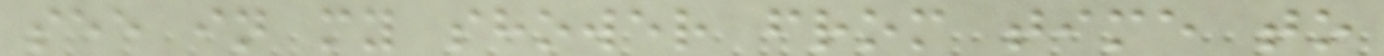see in my shower from time to
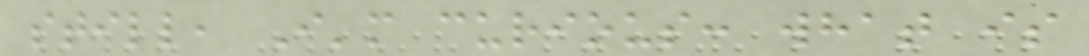still, I'm curious: what is
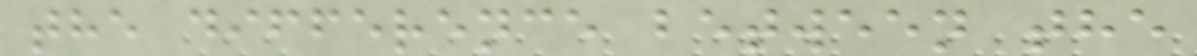the difference between the
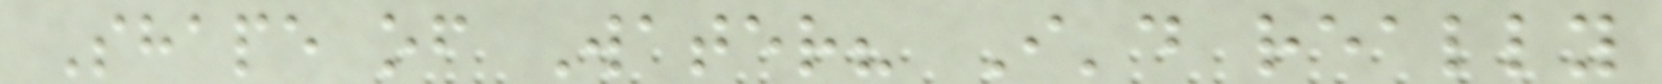Shape of Water? I'd really
